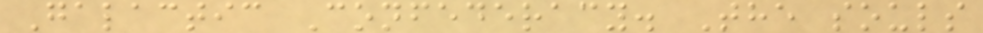Galactic Confederacy. The souls
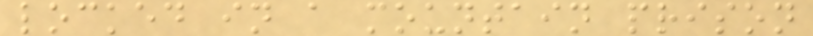locked in a mountain prison
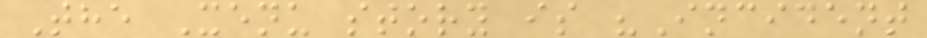The Xenu story is "Incident
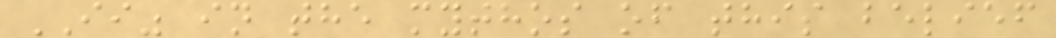II" in the mythos of this belief
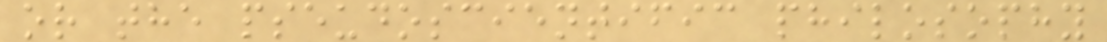or the pseudoscientific philosophy
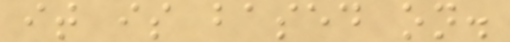it is based on.
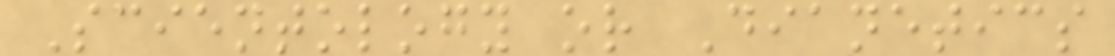Scientology or Dianetics
